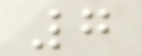7
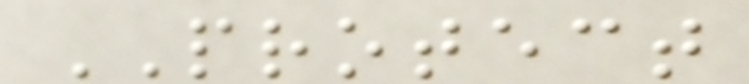PROTECT
